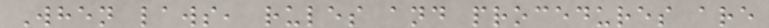When laws, rules and procedures are
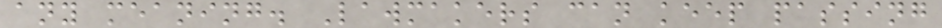any meaning. Lawmakers can keep passing
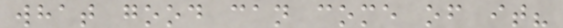what good can come of it?
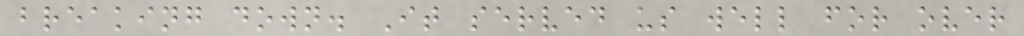breaking down. It served us well for over
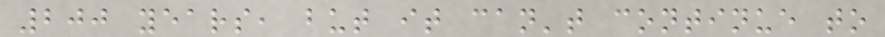200 years, but it can't continue to
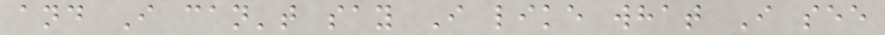and I can't say I like what I see
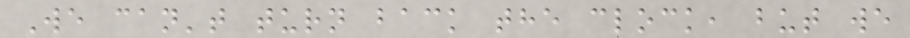We can't turn back the clock, but we
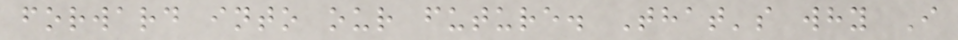forward into our future. That's why I
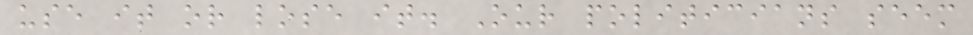use it or lose it. Our politicians seem
